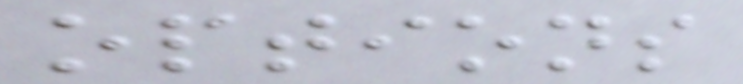options
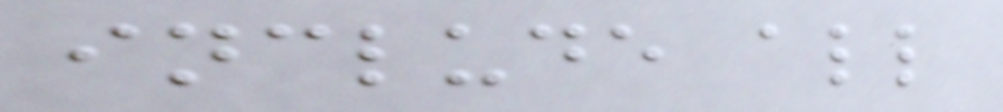include all
